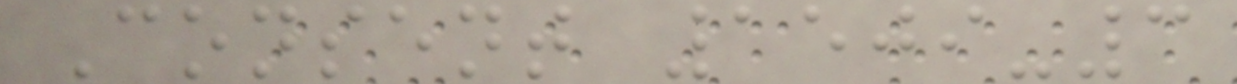Consent 1509-3
